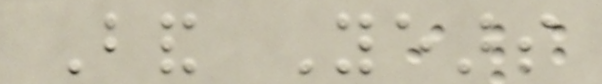Band Years
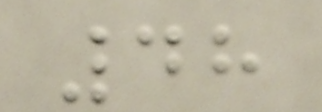48
